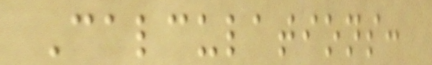Calculations:
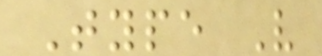Type V
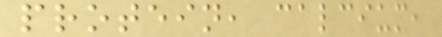protein, calcium,
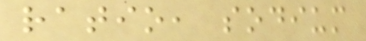ratio, sodium
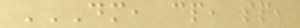DM, CP, SP,
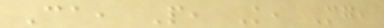Ca, P, K, Mg,
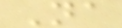Na
